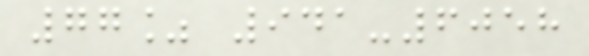77% 941-6058
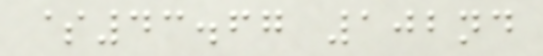$43.67 102nd
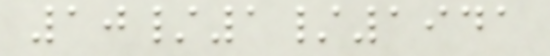10/1/1941
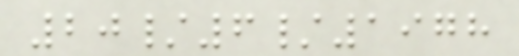20/6/1978
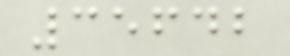35642
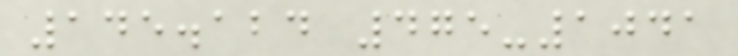145.124 475-1041
